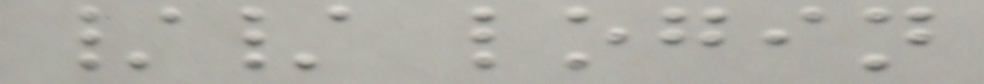// login
